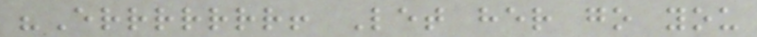"Errrrrrr! Let her go you
